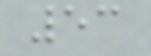53
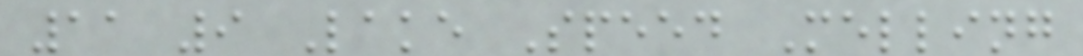11 9 Lake Speed Melling
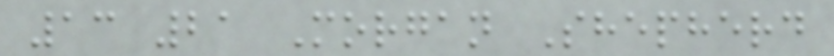13 21 Morgan Shepherd
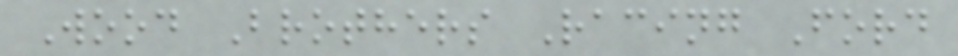Wood Brothers Racing Ford
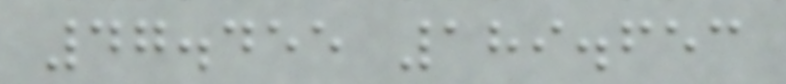47.455 189.653
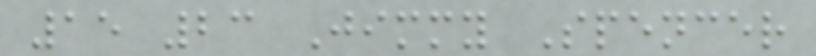15 23 Jimmy Spencer
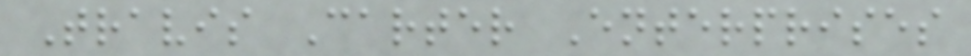Travis Carter Enterprises
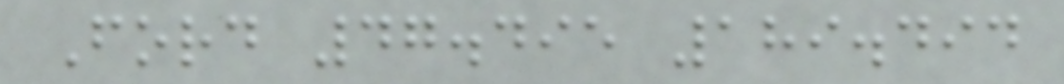Ford 47.495 189.494
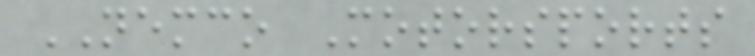NEMCO Motorsports
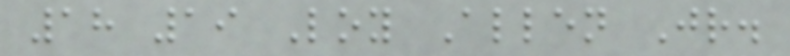18 19 Loy Allen Jr.
